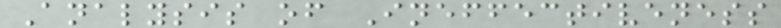Analysis of Ineffectiveness
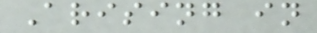Arising in
